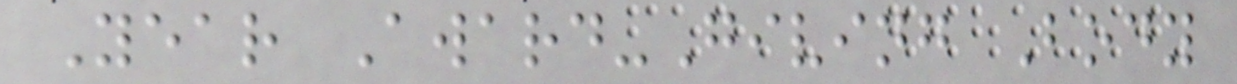Year Award-Giving Body
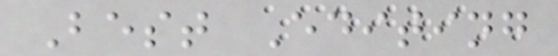Best Editing
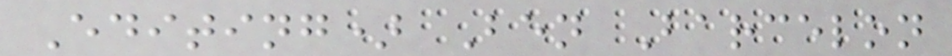Editing) Ben Barcelon
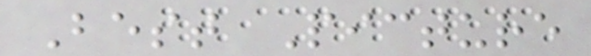Best Picture
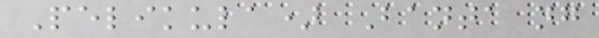Pelikula) Banta ng
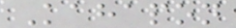Kahapon
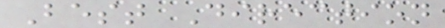Best Direction
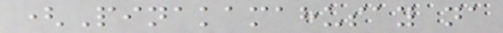(Pinakamahusay na
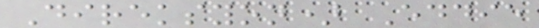Direksyon) Eddie
